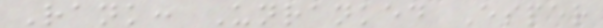Rank: Unranked Esper
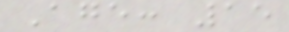Age: 15
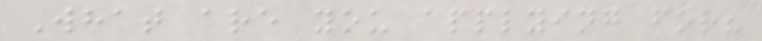What are you applying for?
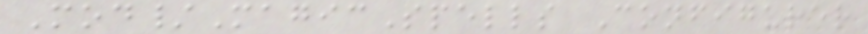Mod/MagicSpells Configurer
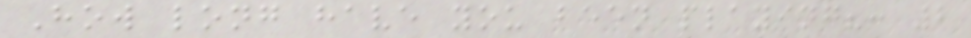How long have you been playing?: 2
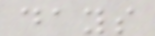days
